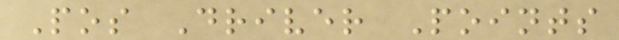Pos Driver Points
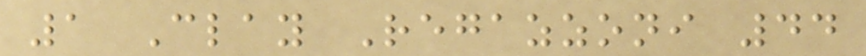1 Clay Regazzoni 44
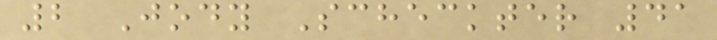2 Jody Scheckter 41
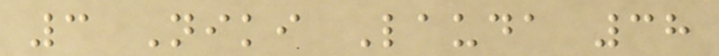3 Niki Lauda 38
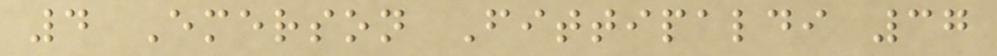4 Emerson Fittipaldi 37
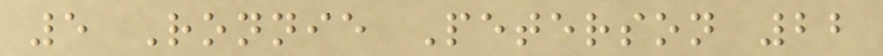5 Ronnie Peterson 22
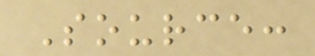Source:
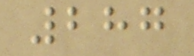287
